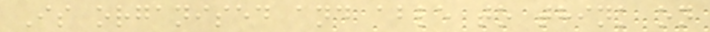Is organised and able to think on
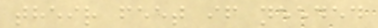their feet if needed
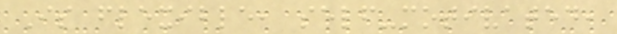Is flexible, self-motivated,
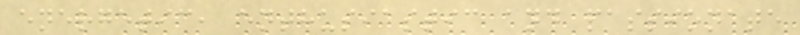energetic, enthusiastic and passionate
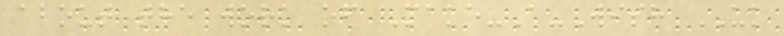about the work of Make-A-Wish UK
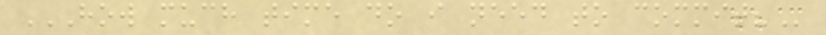HOW MUCH TIME DO I NEED TO COMMIT?
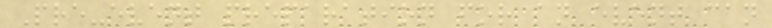Pre-event preparation for an event can
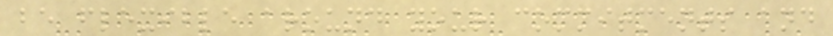be flexible around your commitments and
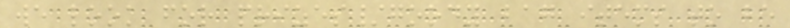we look for prizes/goody bag items to be
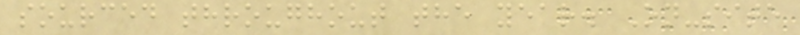sourced throughout the year. On-site
